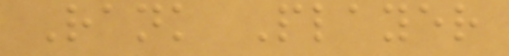Rank Player
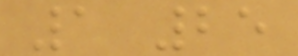1 25
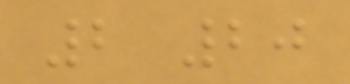2 20
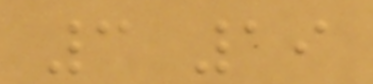3 19
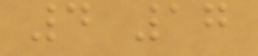4 17
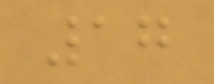17
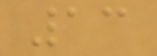13
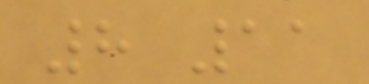8 11
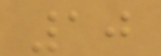10
